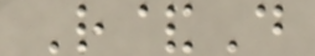R&D
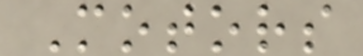Motors
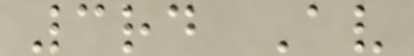3rd Av
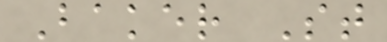Baker St
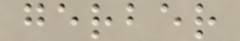gerber
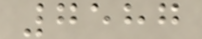7587
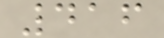416
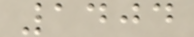1404
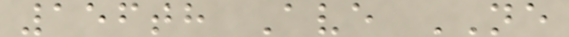156th Ave NE
